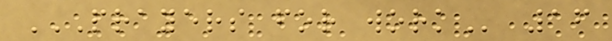PRAYERS FOR WORK 16
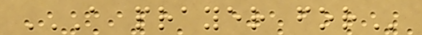A PRAYER FOR
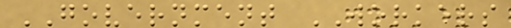GOVERNMENT WORKERS
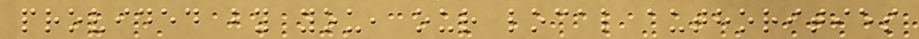provided by you, our local authorities
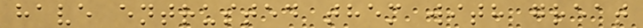have entrusted them with great
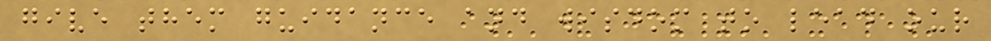give them guidance and wisdom to lead our
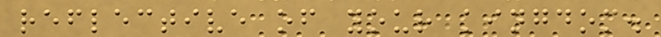reflective of your kingdom.
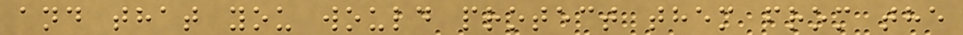and that you would protect them from the
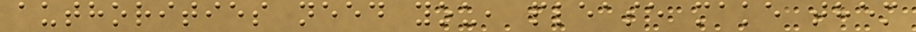authorities need you, please make them
